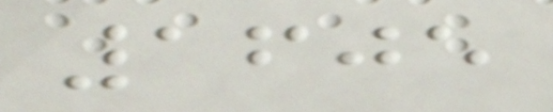1605
